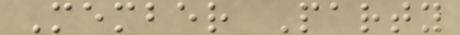Member Party
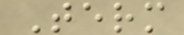Term
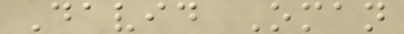David Oman
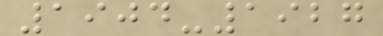1904-1927
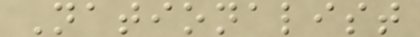Nationalist
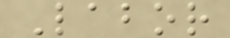Labor
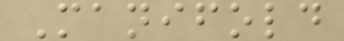Manifold
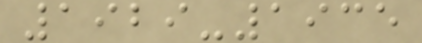1929-1935
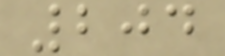204
